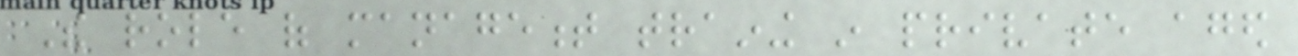The role of management training in private aged
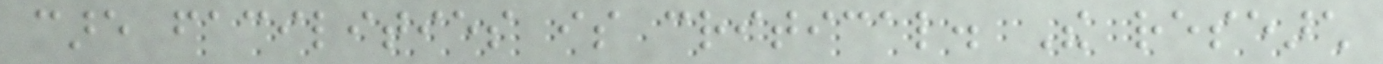care facilities is critical. The research
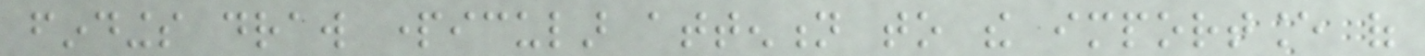findings draw particular attention to the importance of
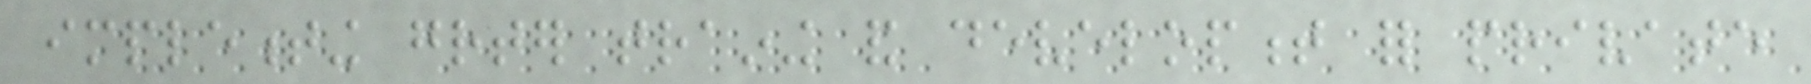implementing greater training and development for private
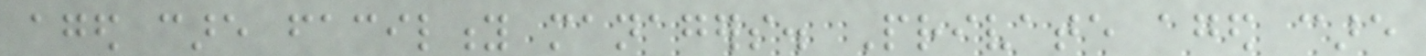aged care facility managers. Private aged care
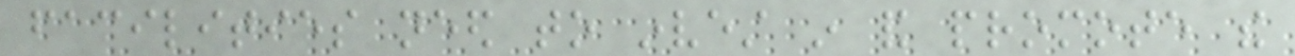facilities need to invest in and promote the
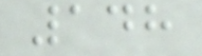148
